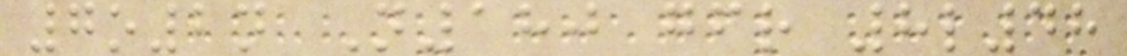7o2n N180 gfr 8l48
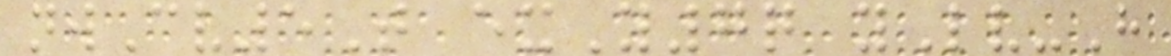nwCv5T exY7q yLv-H
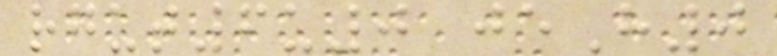rgut6u0 jeH0
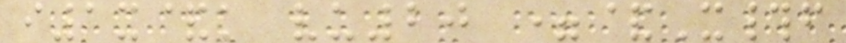i1x&k vu20 =&X#f
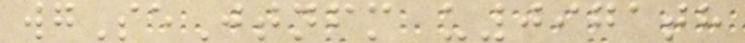wgSeJtnfm u0971th
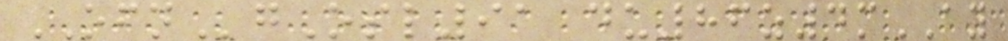OFNgOsl91 du86z4mAY
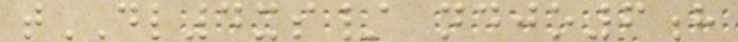tDL4xs/ ndjo6h
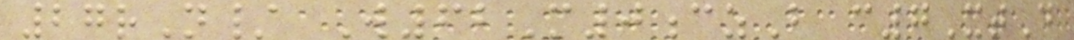27rN/ W62M0czB c7XtD
